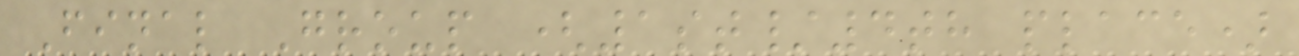Final Group (1st/4th place)
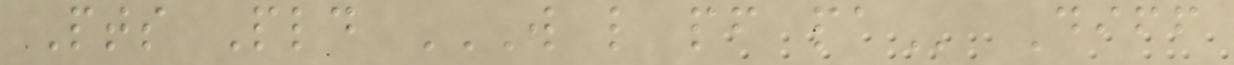Pts Pld W L PF PA Diff
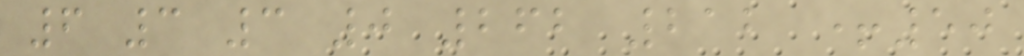6 3 3 0 262 212 +50
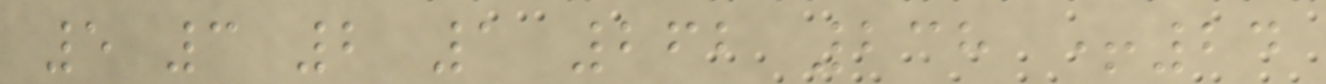5 3 2 1 262 238 +24
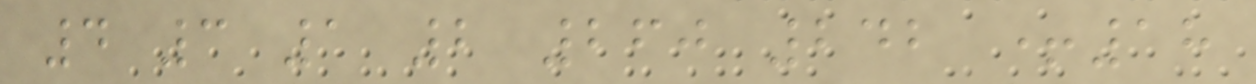4 3 1 2 260 242 +18
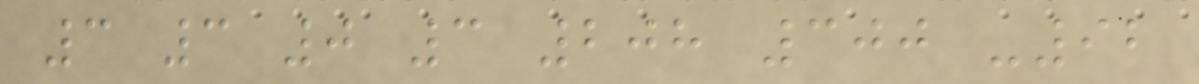3 3 0 3 208 300 -92
